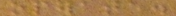operate.
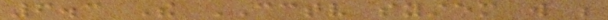6.3 The CCTV system will be
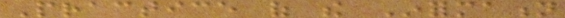Practice of the Information
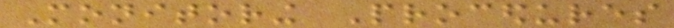Monitoring Procedures
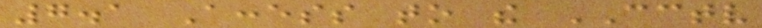7.1 Access to the CCTV
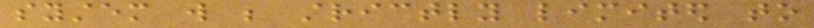system will be strictly limited to
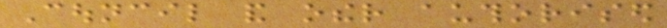Council and other authorised
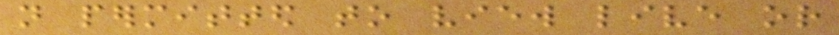not permitted to view live or
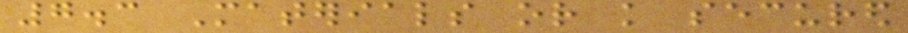7.3 Materials or knowledge secured
